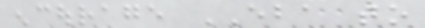encourage EBA to
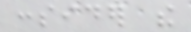consider the
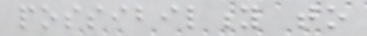possibility to
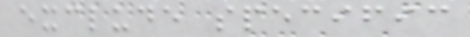exclude specific
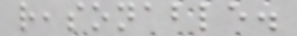reasonable.
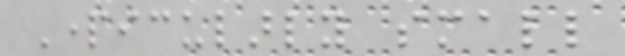Particularly small
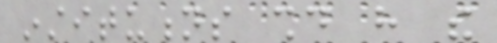institutions should have the
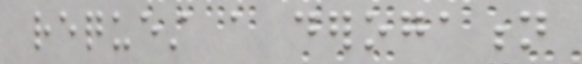request a derogation
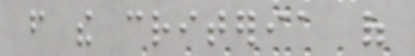from the criteria of
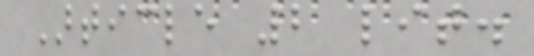Article 2 lit.
